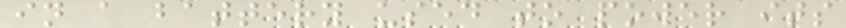in a battery used to power its
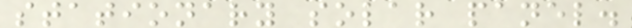stationary solar panel.
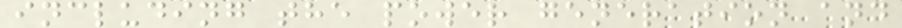including the power generation and
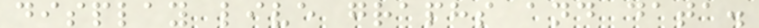display live graphs and data.
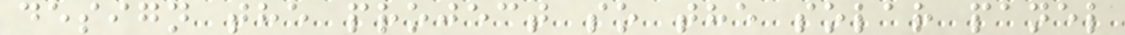design the project so the solar panel
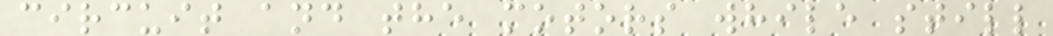circuit and the motors while still
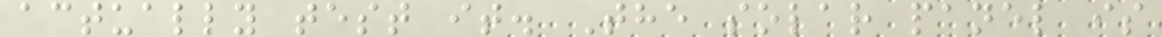actually test it. The solar panel is
